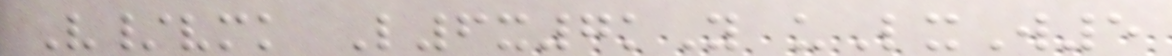V/vmk L6x7kY uLxW5
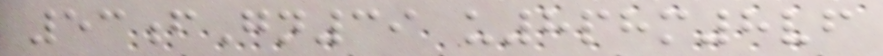53fGn39 u8phm8vf
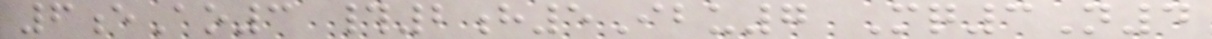6eAo3 #2h5Ibu7 Mq3N4
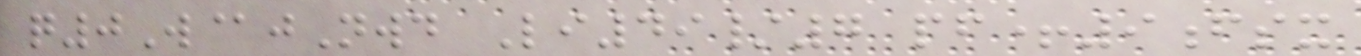q0W@jNwd Li49/7 pf+9fsx
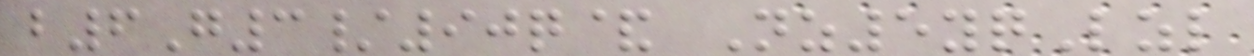b6G3/90q& Nz5yqLzl
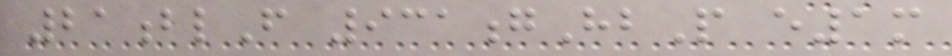21blF 931gHbP e1m
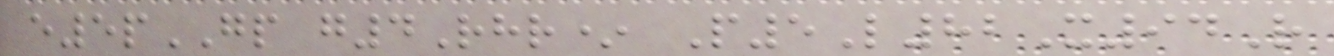e5pGP g4Rhr* P5L82X94R
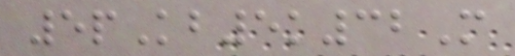5pKb5k32M
